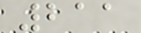211
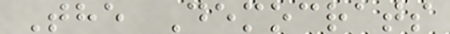The Democrats
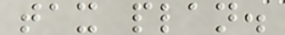tax plan.
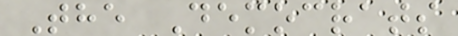The Democrats
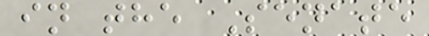in the Senate
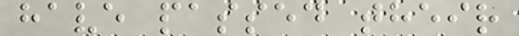have passed their
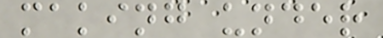making under
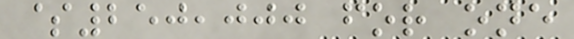$250,000 for one
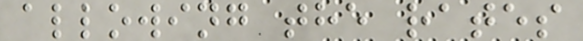allowing the rates
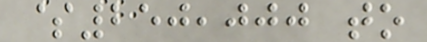$250,000 to
